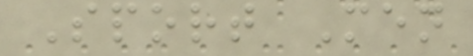Sport Men
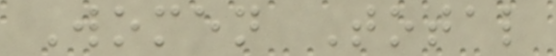Women Total
